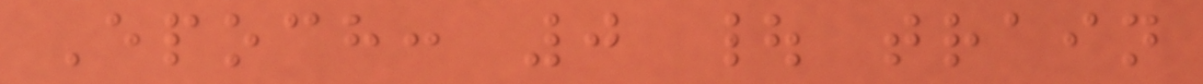Epoch: 0 | train
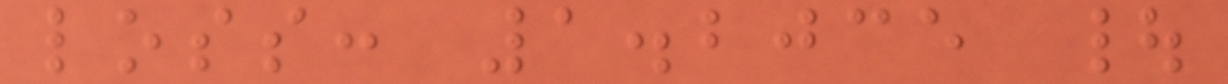loss: 1.2035 |
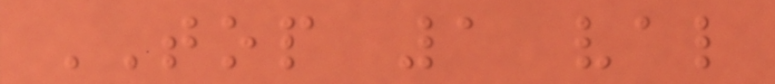TOP 1 val
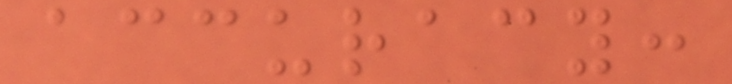accuracy:
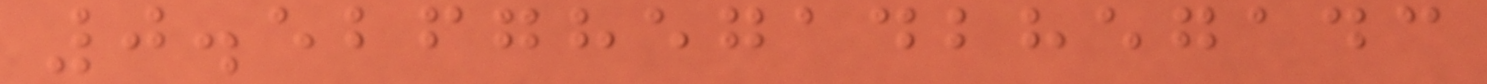0.5267857142857143
